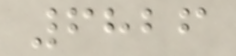6826
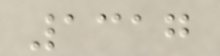1317
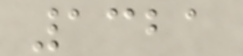1321
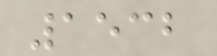1532
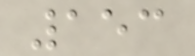153
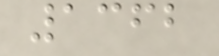1362
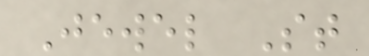Jewel St
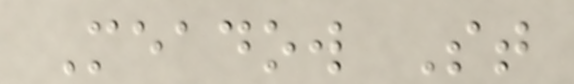Meadow St
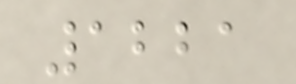1221
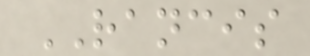RANCIS
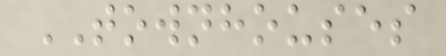TOWNHOUSES
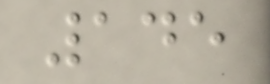145
